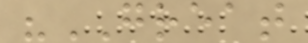"GREAT
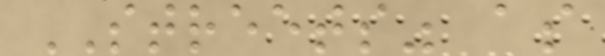STREETS" as
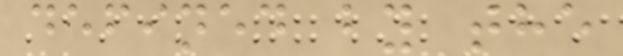defined by the
